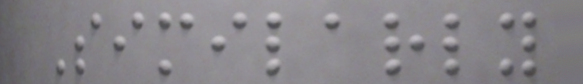Similarly
